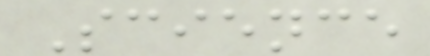Science
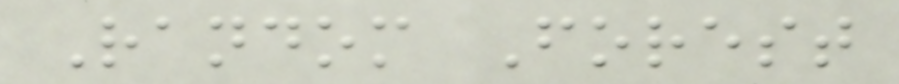Random Forest
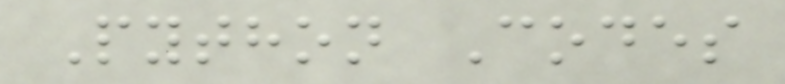Python Codes
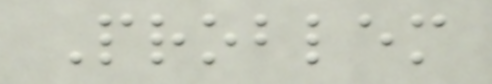Problem
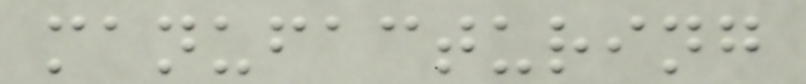manufacturing
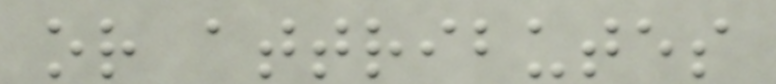or attributes
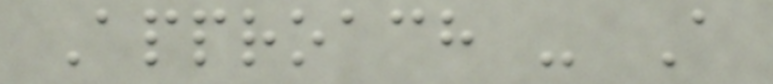Approach - A
